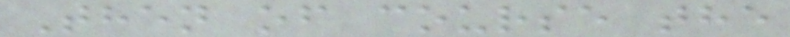Then of course the
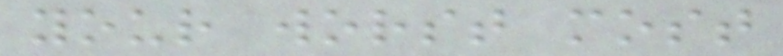your worst most
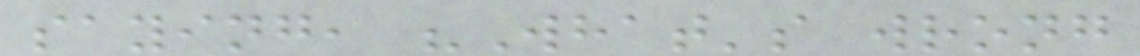saying, "What's wrong
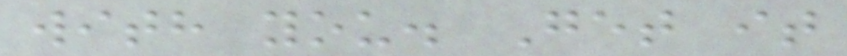with you. Get it
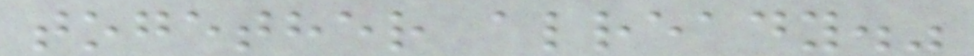together already."
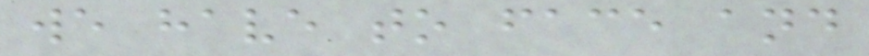we have to face and
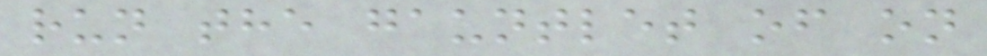run the gauntlet of on
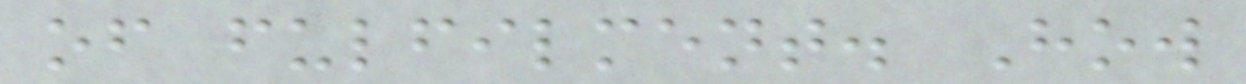of fulfilment. How
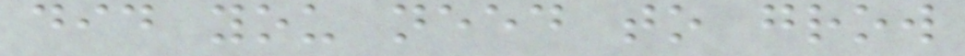did you need to grow
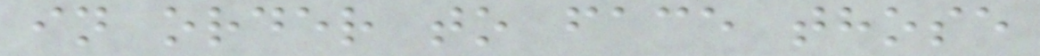in order to face those
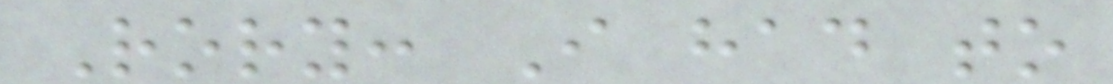Rory: I had to
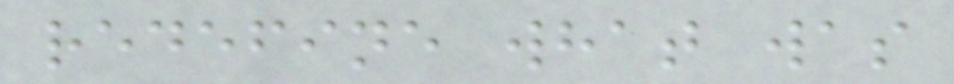redefine what was
